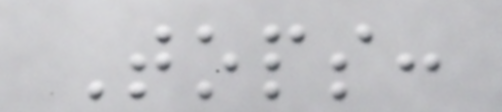Tops:
